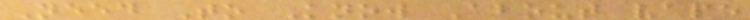Need To Know About vape
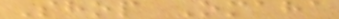Shop Omaha
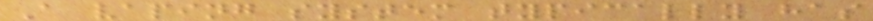A vaping system typically has
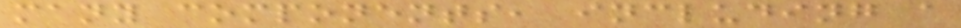many components, including a
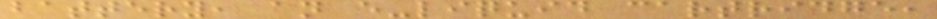battery, an e-liquid cartridge,
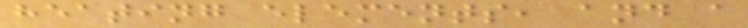heating elements, and a
